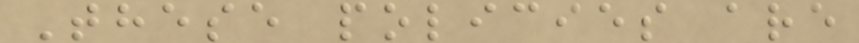These policies are
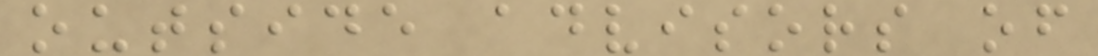outside advisors of
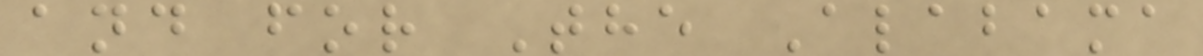and for The Alabama
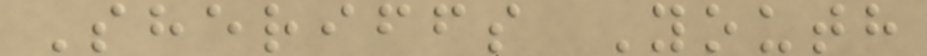Sheriffs Youth
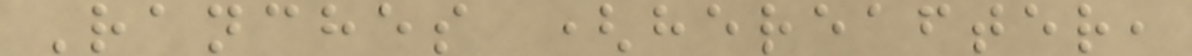Ranches (hereafter,
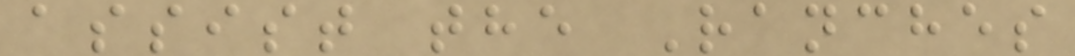assist the Ranches
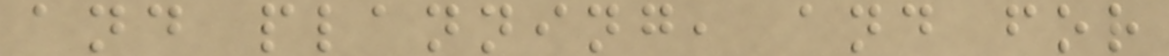and planning, and for
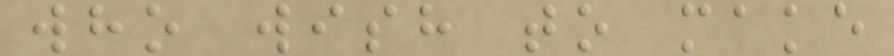who wish to make
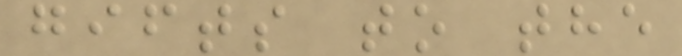gifts to the
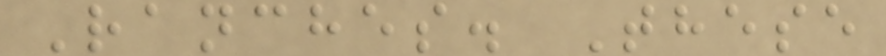Ranches. These
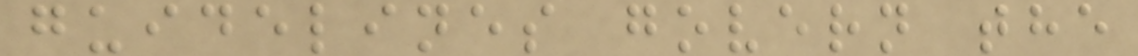guidelines govern the
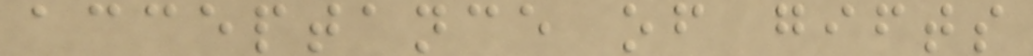acceptance of gifts
